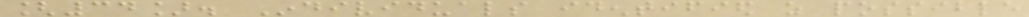[34]. Individuals identified as possible
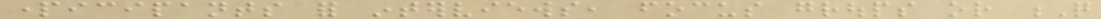participants for interviews, focus groups or Q
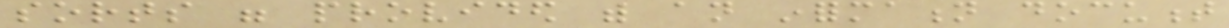sorts were provided with an information document
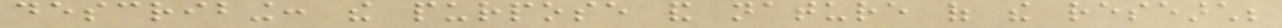describing: the purpose and nature of the research;
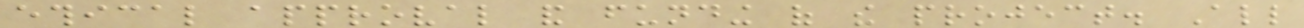ethical approval and funding of the project. All
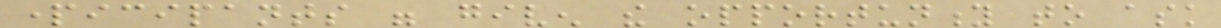participants were given the opportunity to ask
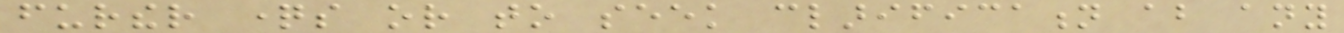further questions or to seek clarification about any
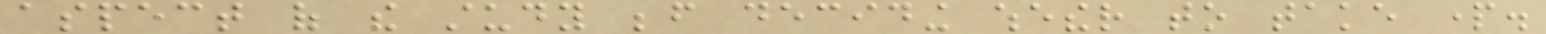aspect of the study before deciding whether to take part.
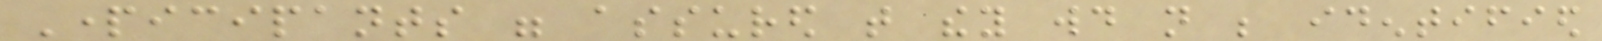Participants were assured that they would not be identified
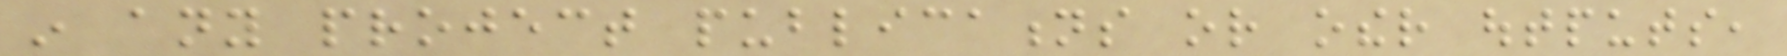in any project publications or other outputs,
